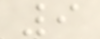9
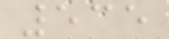535
